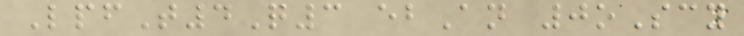LpfT4Q3 ebAn 0oScy
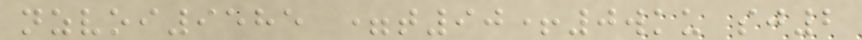nzvoi9585 =t90+0wku sj2
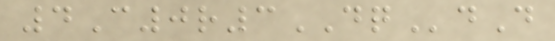4C0r3DQdD
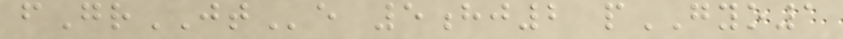fGrJTe 5hj2 pGYO1
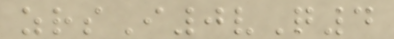zrsI0vQ4
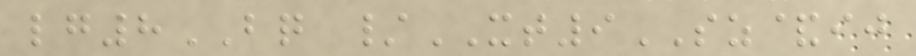lg8BQ /XT9SZ&ij
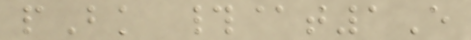pBk #@t1E
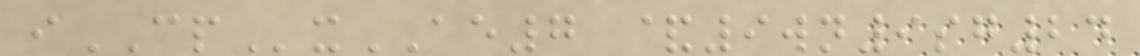iCPxAE7 &9wn9sg24
